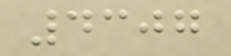4307
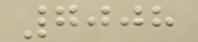7008
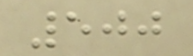500
